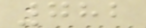782
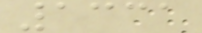1331
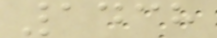1438
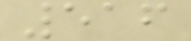516
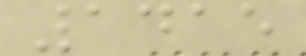1415
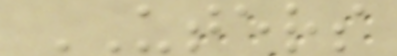UTERS
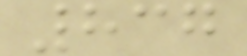837
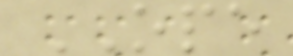OPE
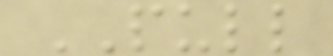PULL
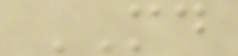MD
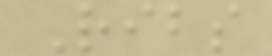Ribs
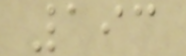193
